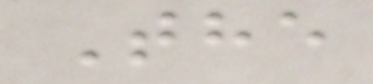The
